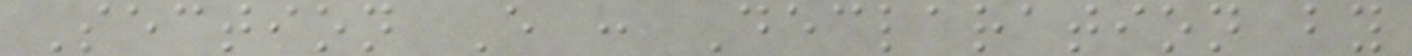Section E : Declaration by
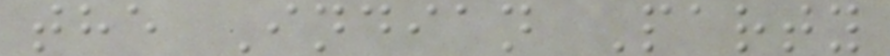the Indian Party
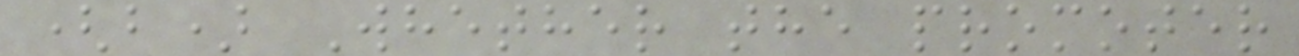(b) Whether the promoter
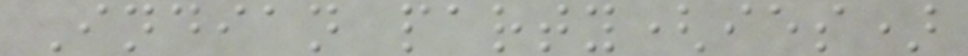Indian party(ies)
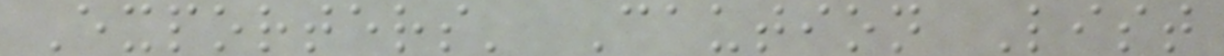Exporters' Caution List
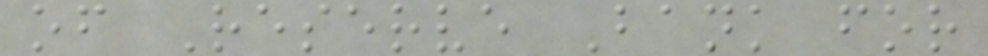of Reserve Bank for
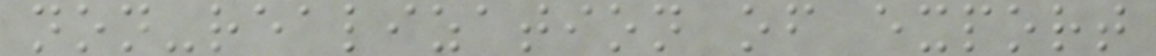non-realization of export
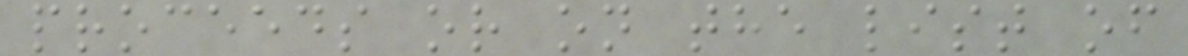proceeds or on the list of
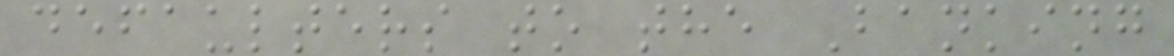defaulters to the Banking
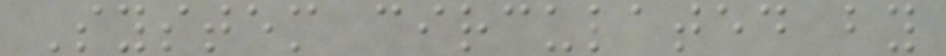System circulated by
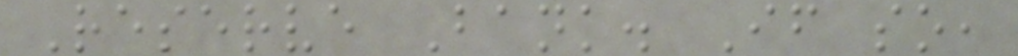Reserve Bank. If so,
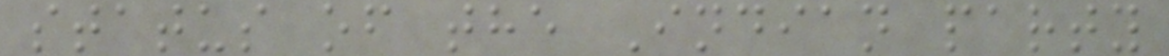status of the Indian party
